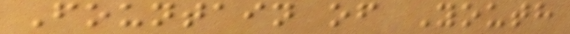Fountain of Youth
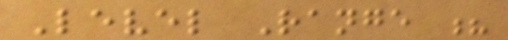Level Range ?
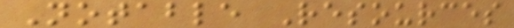Notable Resources
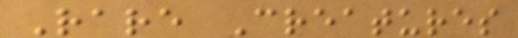Rare Creatures
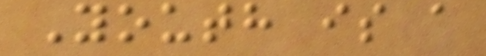Youth is a
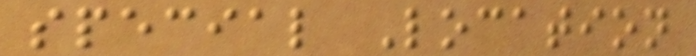special Location
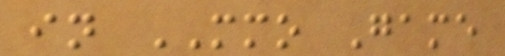in MMO Game
